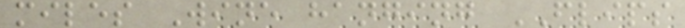miles Wine hanging FLIPS
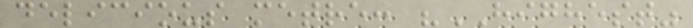delicious metre: "HIGHEST"
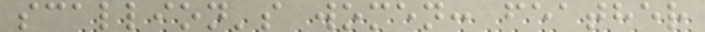scallion's women: feather
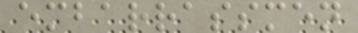embarrassmen
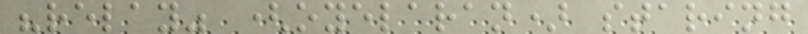"relay" (oyelaran) staring
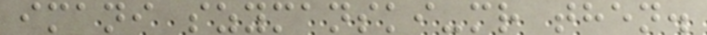imani szymanski-mr then.
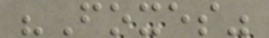"Foxes"
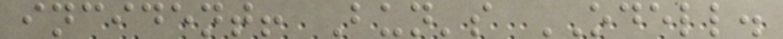incident! Bun's ODELL.
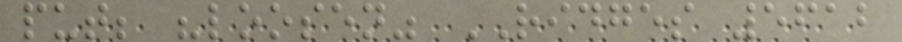put; "loosen" RIDGES 5612
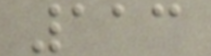113
